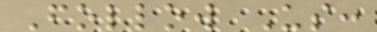Follow Us:
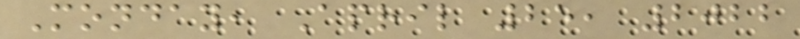Monday, April 25, 2022
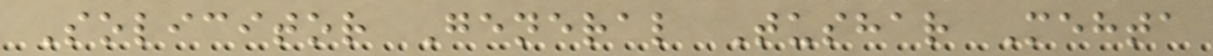Solicitor General Tushar Mehta
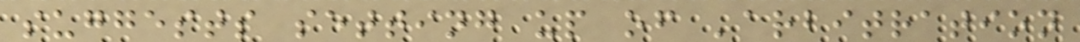suggests setting up of 'arbitration
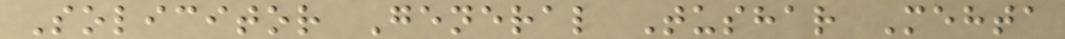Solicitor General Tushar Mehta
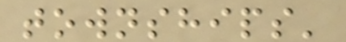townships'
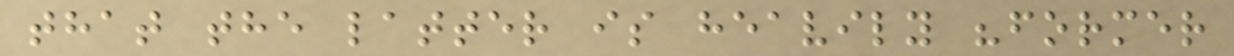that the latter is heavily "former
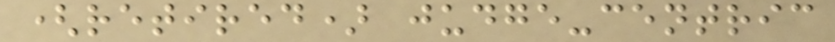(retired) judge-centric
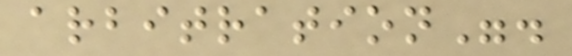arbitration".
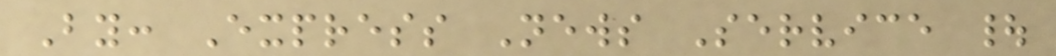By: Express News Service |
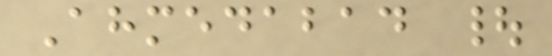Ahmedabad |
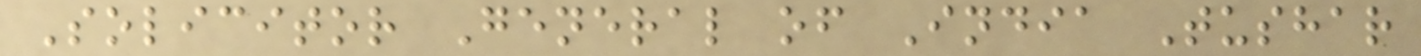Solicitor General of India Tushar
